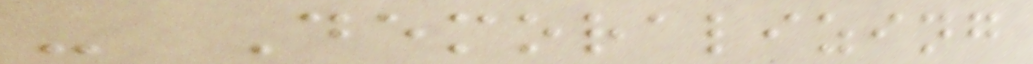- Demoralizing
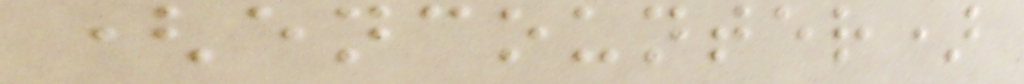(encounter)
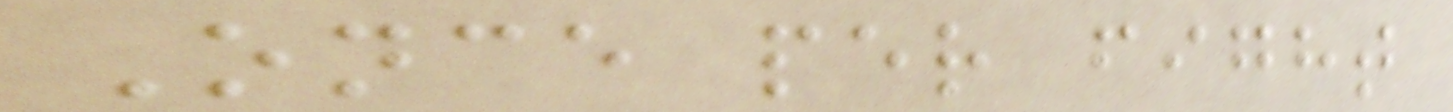Once per fight
